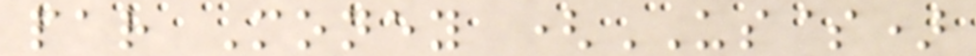par Money (US$)
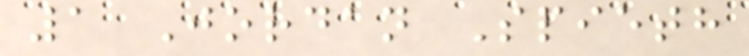1 Jordan Spieth
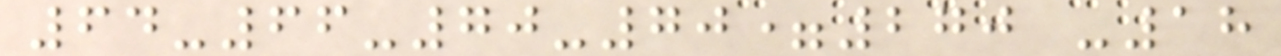64-66-70-70=270 -18
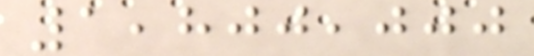1,800,000
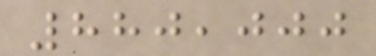880,000
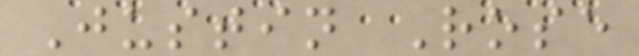Justin Rose
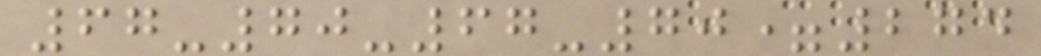67-70-67-70=274
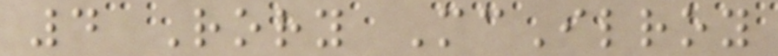4 Rory McIlroy
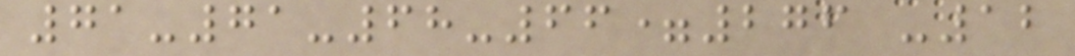71-71-68-66=276 -12
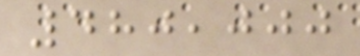480,000
